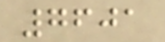7601
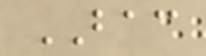BAC
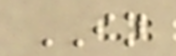IN
